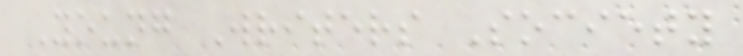Young Writers Society
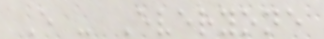E - Everyone
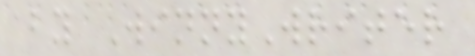by WinnyWriter
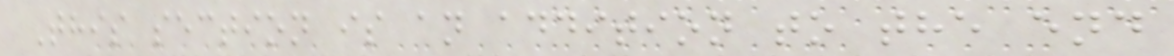This section is an addition to the end
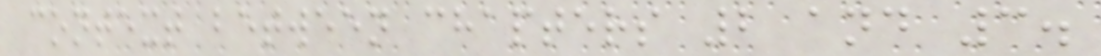context between chapters 2 and 3.
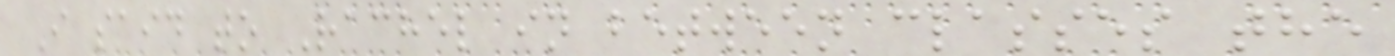I said to Rachel in between classes the
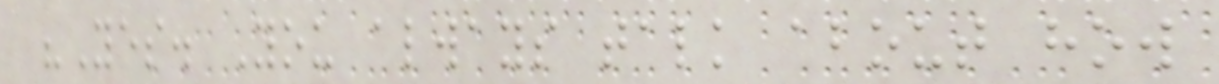"Yes. You always talk about how
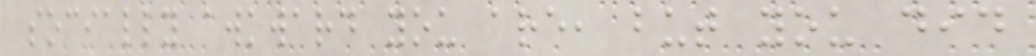socially awkward you are, but you did
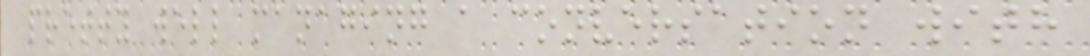pretty well managing a conversation with
